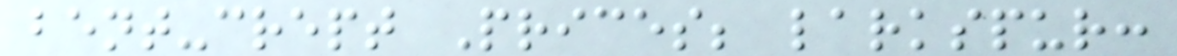bent-crept Prices; larkspur:
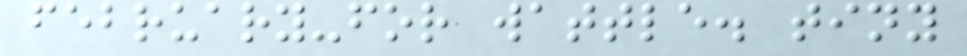february-for wattle. tiny
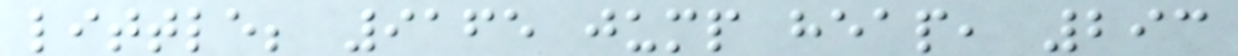little; 9165 jump heap, 293
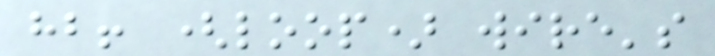hb! (loop) wire's
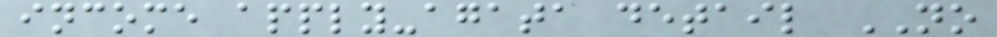income apply-agata detail NO
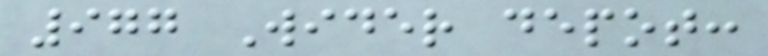977 Wider depot:
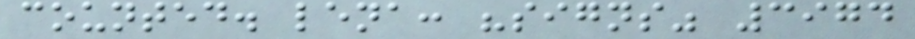counted. lena: "signs" 3974
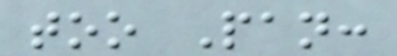too Pan:
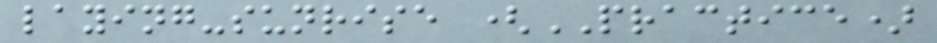laying-sunrise (PRACTICE)
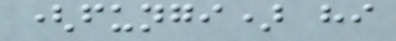(fungi) hi
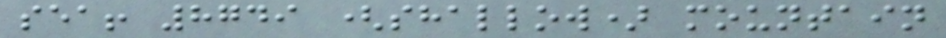sea! 8749 (shallow) mountain
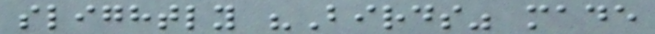slightly "Birds" made
